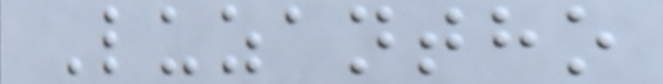Luzantho
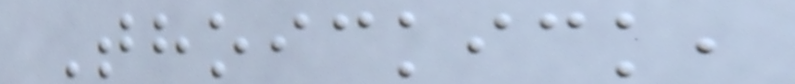Thoickick,
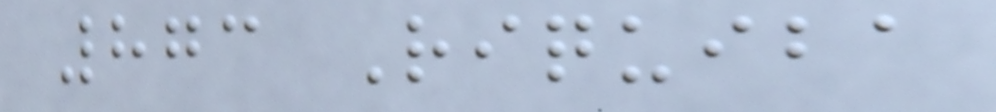873 Riquiba
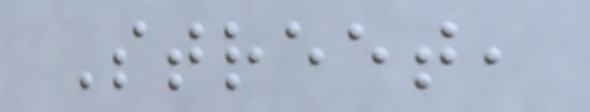Street,
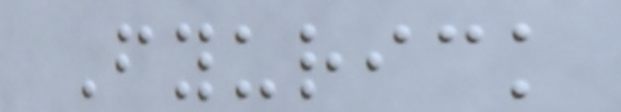Fyurick
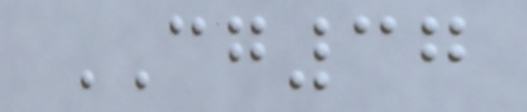CG37
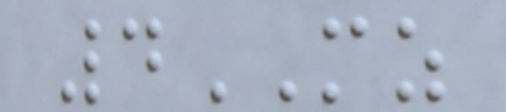4MZ
